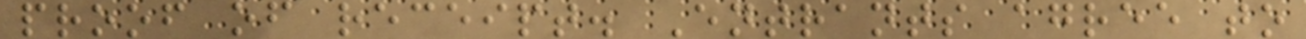proof of receipt. Entrants agree to
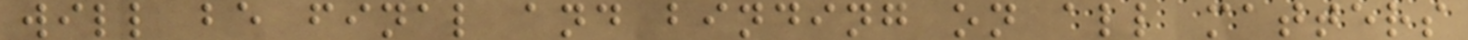will be final and binding on all matters
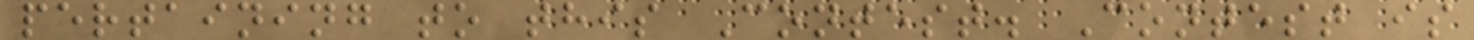pertaining to this Contest. Contest is
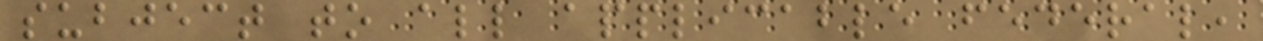subject to all applicable federal,
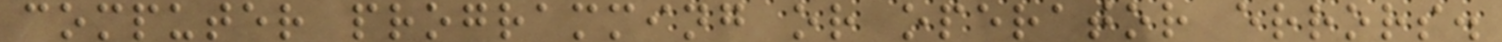computer programming or operator errors.
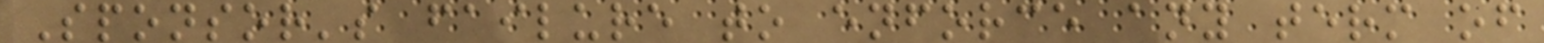Sponsor's failure to enforce any term of
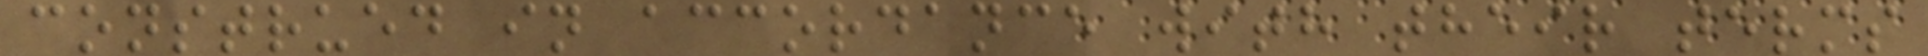construed in accordance with their terms
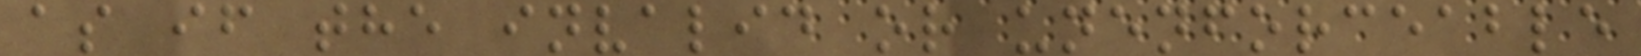as if the invalid or unenforceable
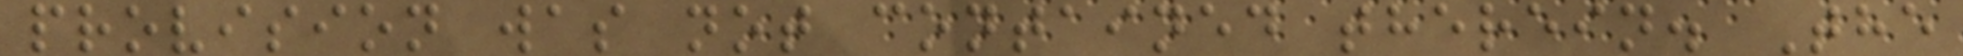provision was not contained therein. The
